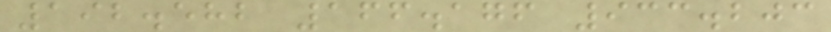192.582 166.176 933.203
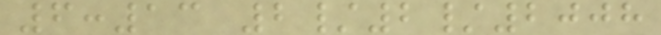6:13 2/2/2008
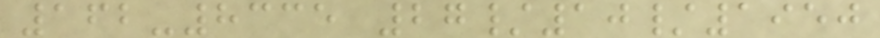162-8335 27/10/1950
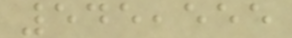545,555
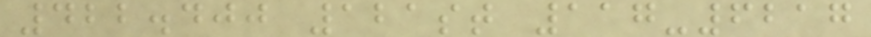422.400 121st 117-6217
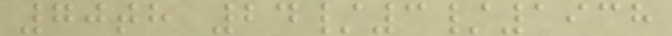70th 24/3/1938
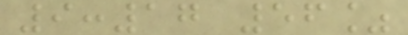9:17 56%
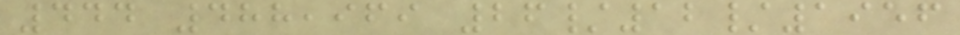444 488,969 26/12/1956
